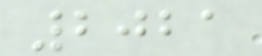2021
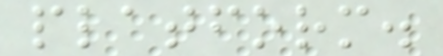platform.
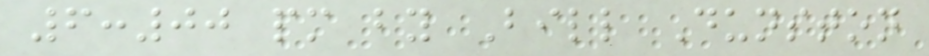6:00 pm by Bill Dunston
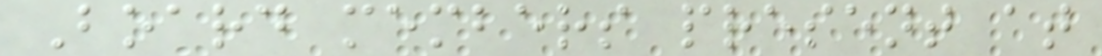Board members present at
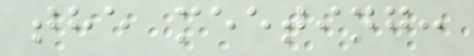the meeting:
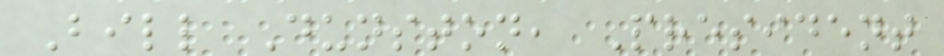Bill Dunston, President
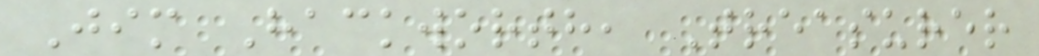Jim Hackworth, Treasurer
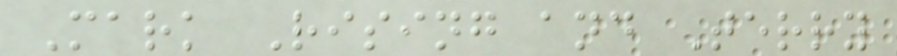Mark Rising and Terry
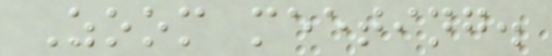Zoom meeting.
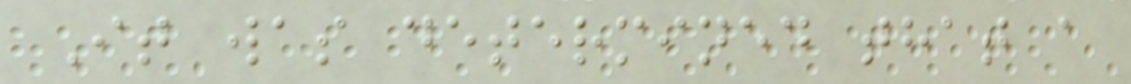It was determined that a
